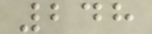248
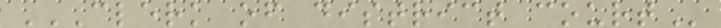CLERK OF DISTRICT COURT
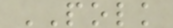POLK
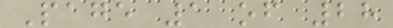Page 1 of 28
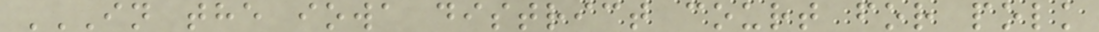IN THE IOWA DISTRICT COURT FOR POLK
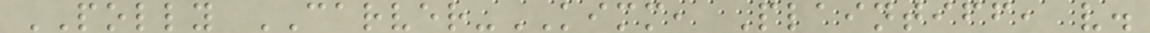POLLY CARVER-KIMM, Plaintiff, v.
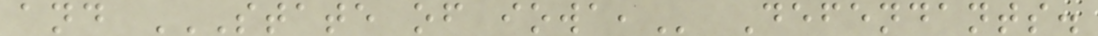and STATE OF IOWA, Defendants.
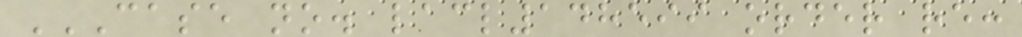CASE NO. LACL148599 ORDER RE:
